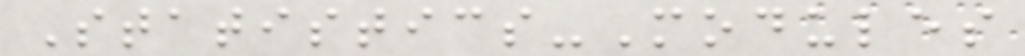Statistics-Modules
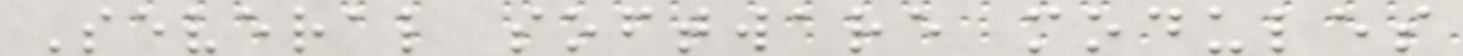Several software modules
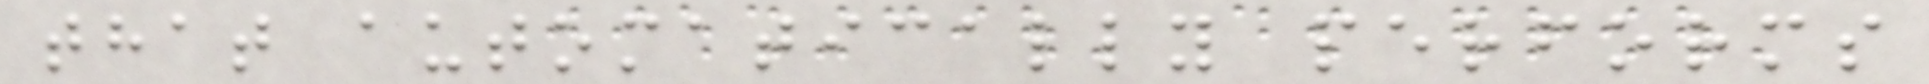that automatically performs
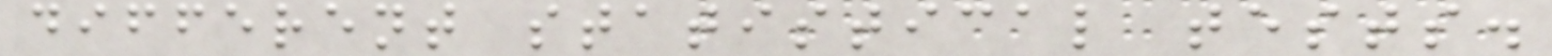different statistical tests.
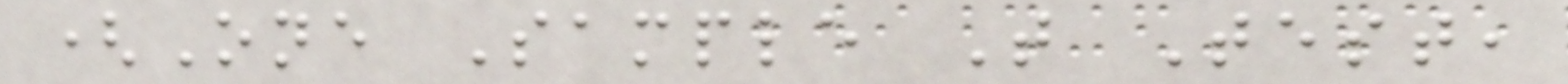(One Sample T Test,
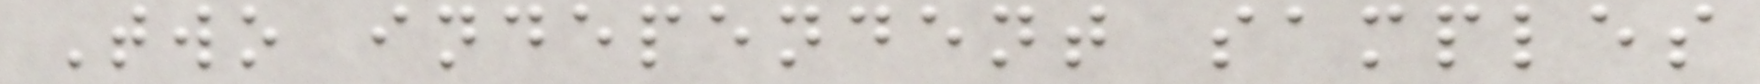Two independent samples
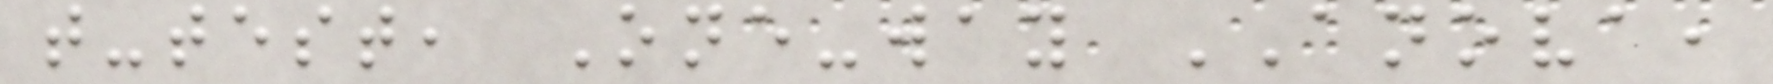t-test, One-way ANOVA,
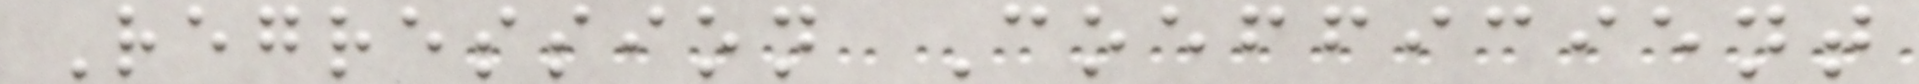Regression Coefficient
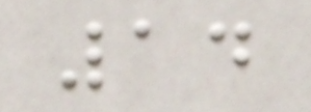14
